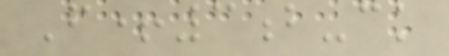F+3b-ck
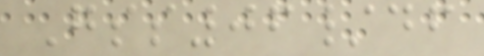Gss06/df
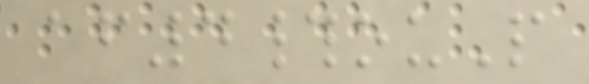af4#ouP
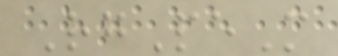RgPeM
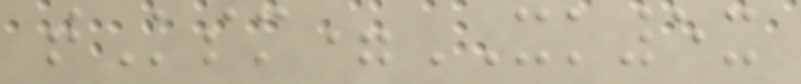tKsm=XK5x
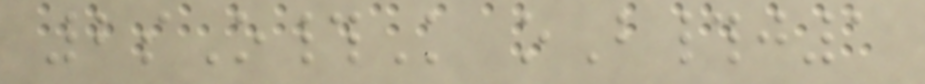2sO#K oB#j1
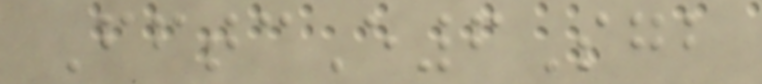FftcE6Sgb
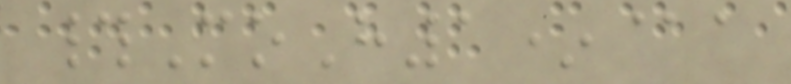#MoH1*@a
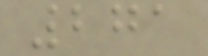271
